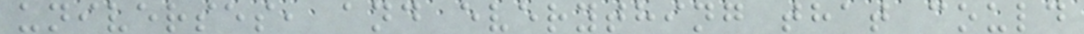universes, and everything that could
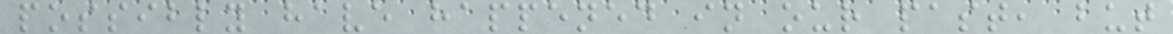possibly have happened in our past, but
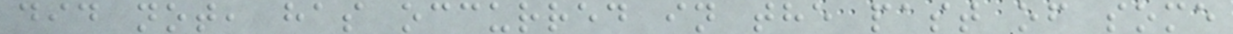did not, has occurred in the past of some
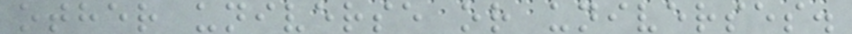other universe or universes.
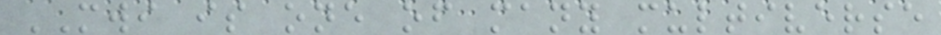MWI is one of many multiverse
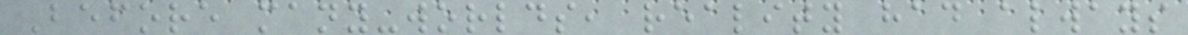Before many-worlds, reality had always
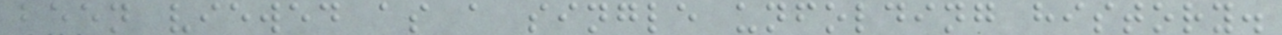been viewed as a single unfolding history.
